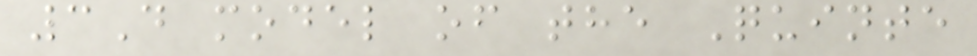3D model of the Quinte
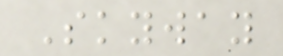Skyway
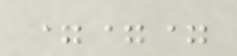===
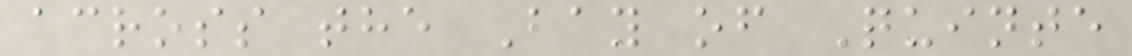across the Bay of Quinte
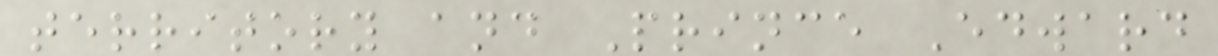territory and Prince Edward
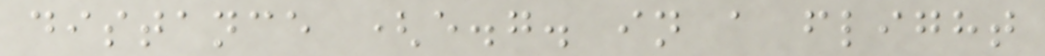distance (e.g. in a flight
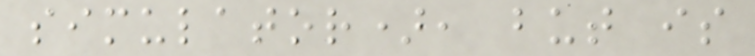simulator), but is
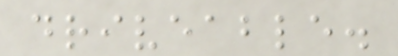driveable.
